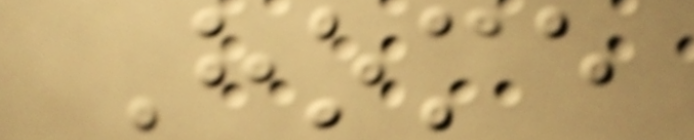Home
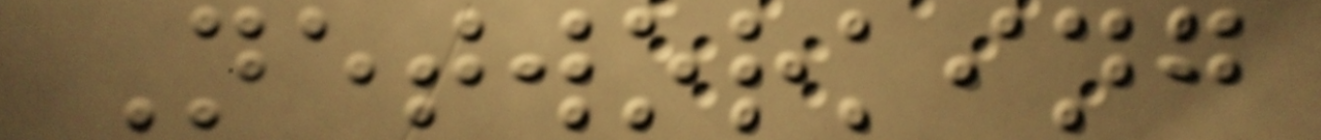Networking
